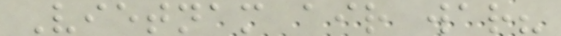Vietnam air war?
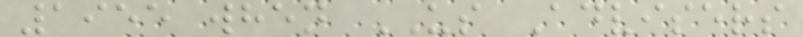1955 when US Advisers
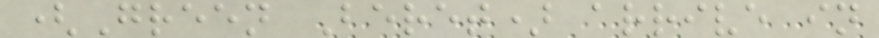(Green Beret) arrive in
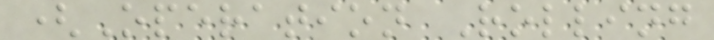(Operation Rolling
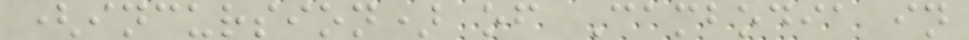(incursion) of Cambodia in
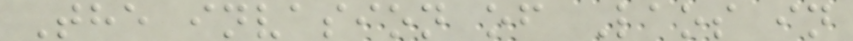The invasion of Laos in
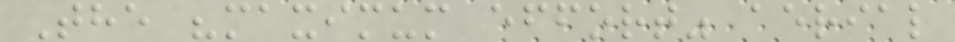The "maximum effort" aerial
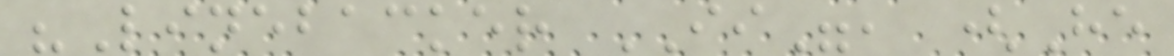"Linebacker II", (He
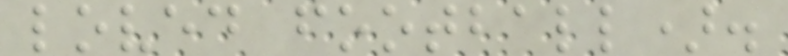loved football).
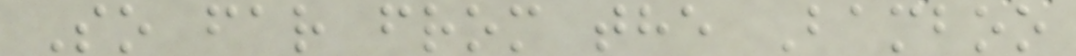So far from the Bamboo
